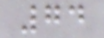74
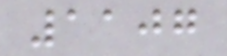1107
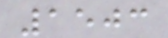1503
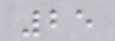25
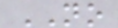NO
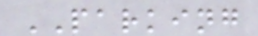PARKING
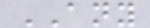ANY
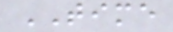TIME
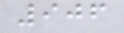906
